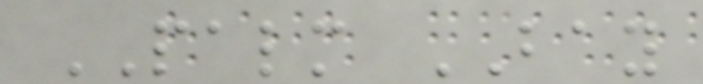PALM BAY
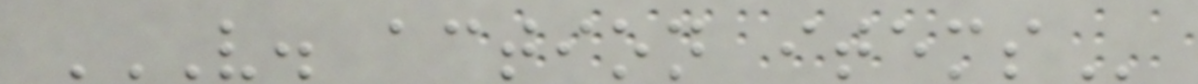V. ACTION ITEMS
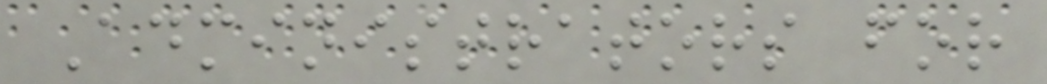Administrators for
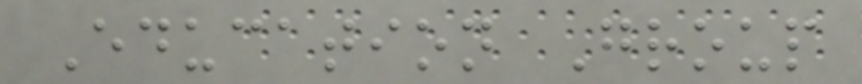Education Group
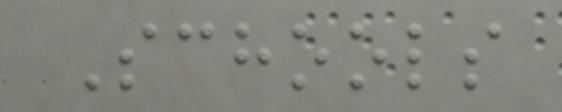Schools
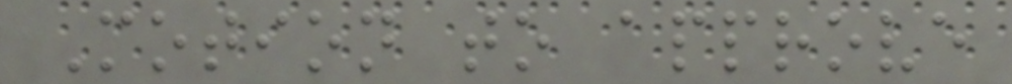Motion to approve
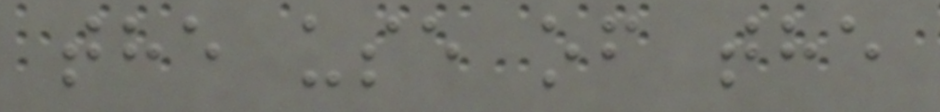the use of the
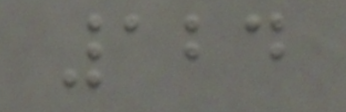124
